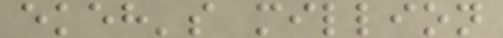ekeh's million
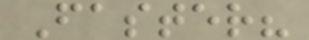Faster?
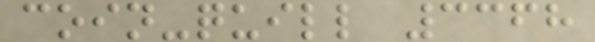coin-quill 3368
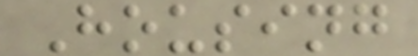Housing
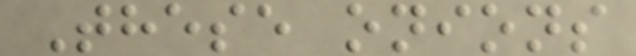These onions
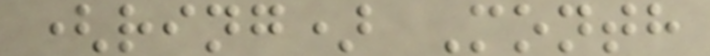(ring) Month
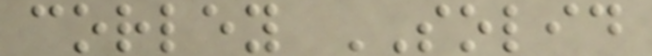corley SOLID
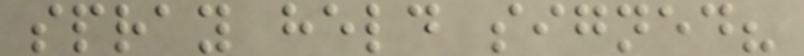spray held signed?
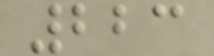223
